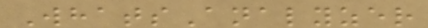WhatsAnalyzer
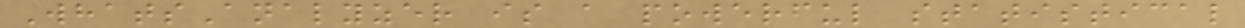WhatsAnalyzer is a powerful statistical
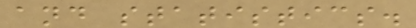and statistics.
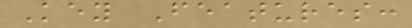Key Features:
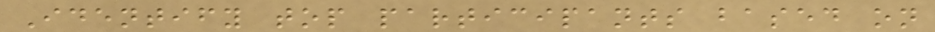Identify top participants based on
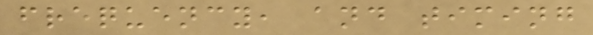frequency, and timing
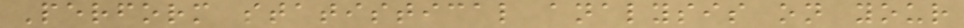Perform statistical analysis on your
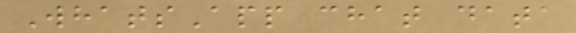WhatsApp chat data
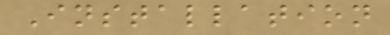Installation
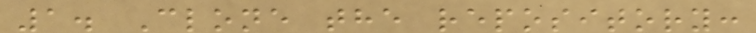1. Clone the repository:
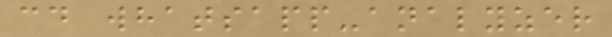cd whatsapp-analyzer
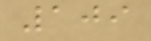109
